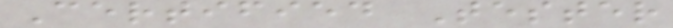Certified Tester
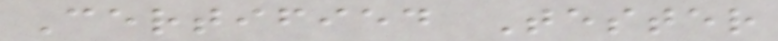Certified Tester
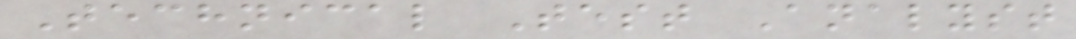Technical Test Analyst
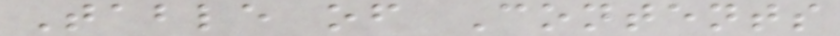Table of Contents
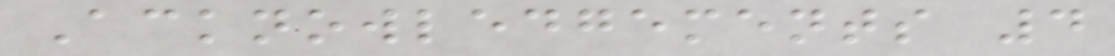Acknowledgements 4
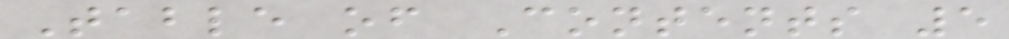Table of Contents 5
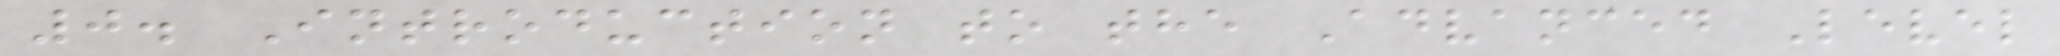0. Introduction to the Advanced Level
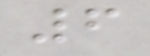6
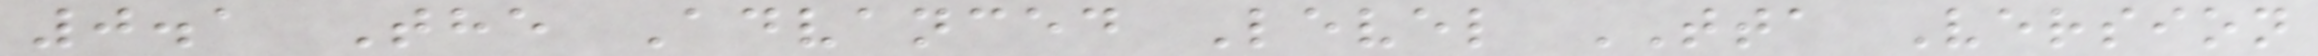0.1 The Advanced Level TTA Version
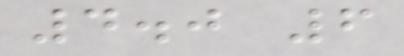4.0 6
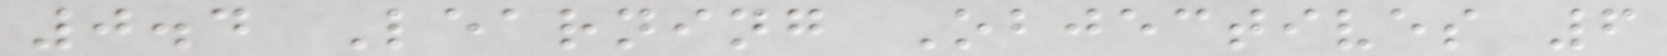0.4 Learning Objectives 6
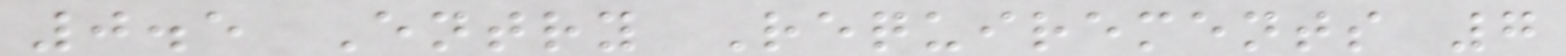0.5 Entry Requirements 7
